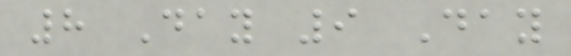8 Day 9 Day
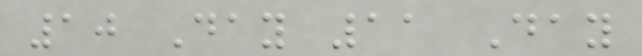10 Day 11 Day
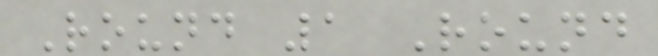Round 1 Round
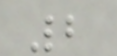2
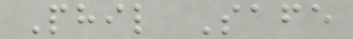Phil Safe
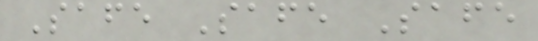Safe Safe Safe
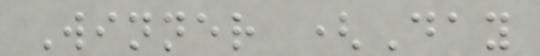Winner (Day
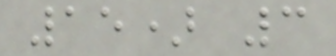15) 3
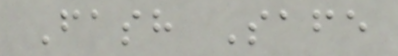Fash Safe
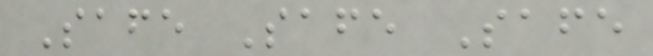Safe Safe Safe
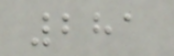281
